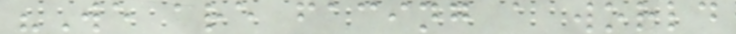"We are facing a world
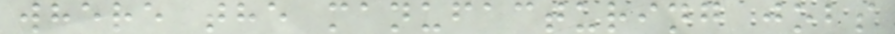where the manufacturing jobs
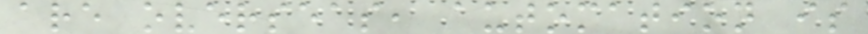are overseas, automation is
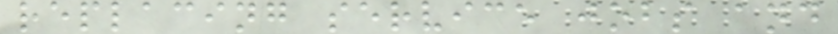replacing service jobs and
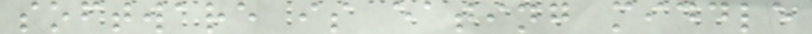software is eating middle
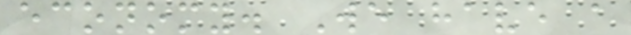economy. We have a
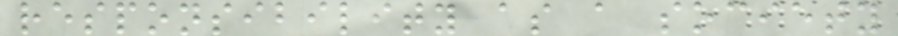responsibility as a society
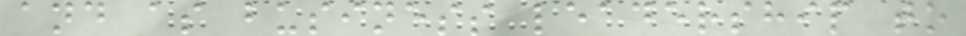and as business leadership to
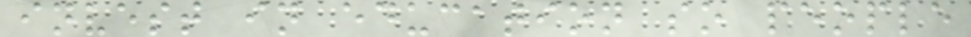invest in education so people
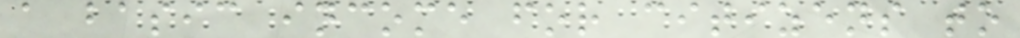a basic income for citizens to
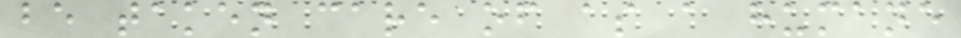be taken care of as a humane
